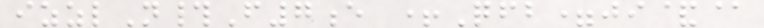izzlN#F7e +Qfb=ji&@
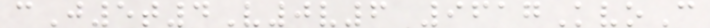cJ5t4V0v6 9617KvoC
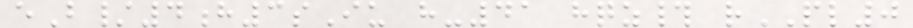eB/4h3sIu h-41 hqz# rPL0
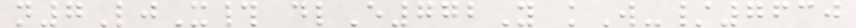n7LjX# dlE772Y kW-/7630
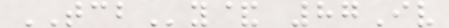TCBy& 87Iv
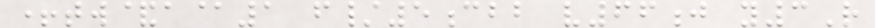+tw&a@1 f/5cbb v66j y3R
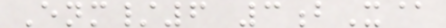Enm/6 3bX@
